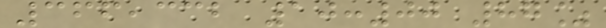366,332 10:00 87%
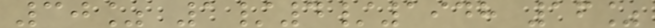30% 1/4/1948 16%
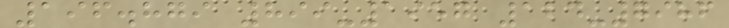196.879 899-1957 124-7986
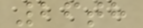26th
